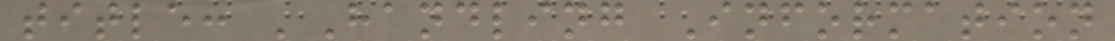title: 'Handling Information
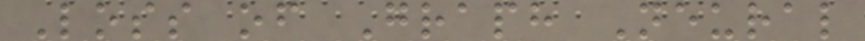Loss of Graph Neural
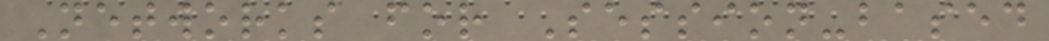Networks for Session-based
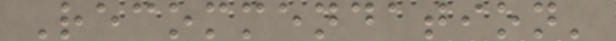Recommendation'
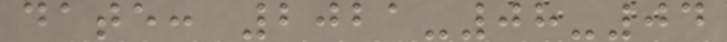date: 2021-08-04
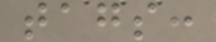tags:
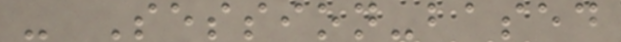- Session-based
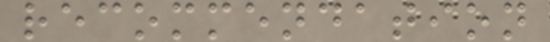recommendation
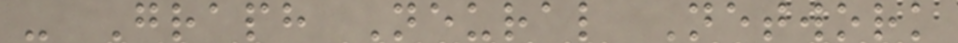- Graph Neural Network
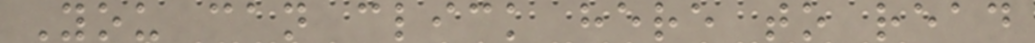You can click here to read
